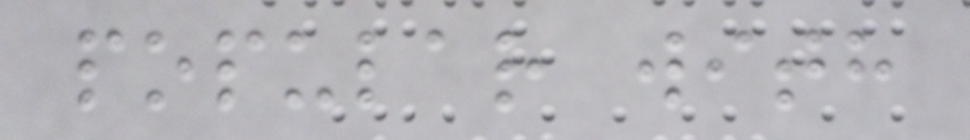popular with
